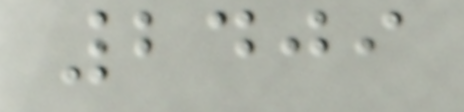2409
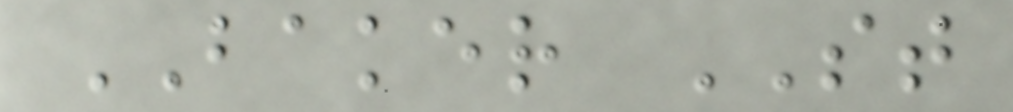BAKER ST
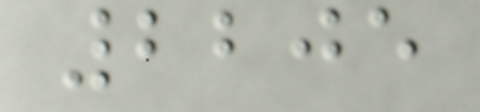2205
